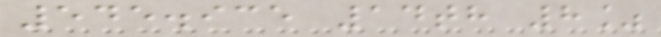545.935 14th 8%
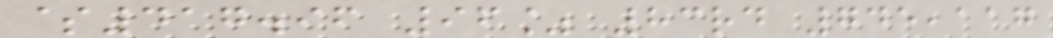$417.96 96% 83rd 745,117
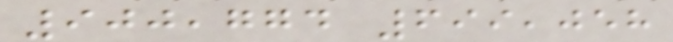900,774 699,058
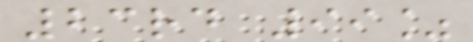23rd 99%
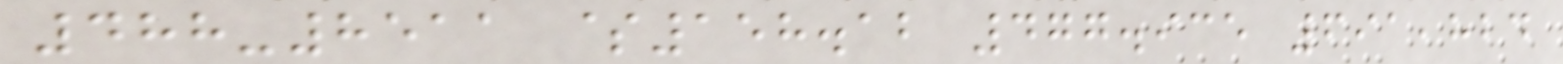488-8511 $158.12 477.935 691,824
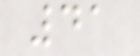41
